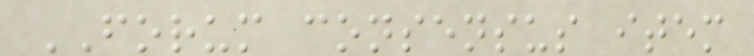FORUM consensus item
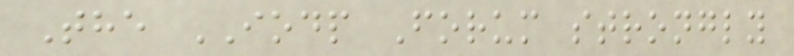The IODP Forum strongly
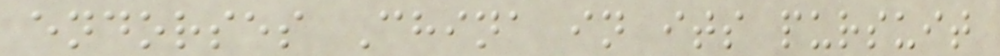endorses China in its pursuit
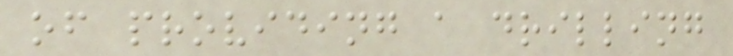of providing a drilling
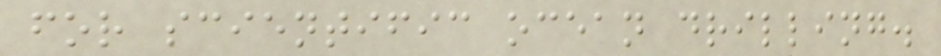for scientific ocean drilling.
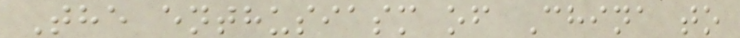The enthusiasm of China to
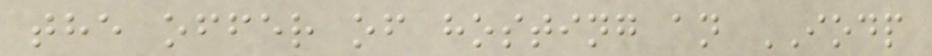the offer of hosting an IODP
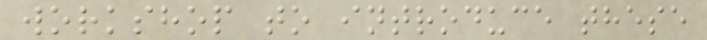workshop to introduce these
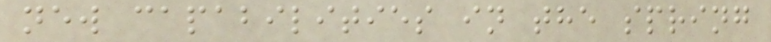new capabilities in the spring
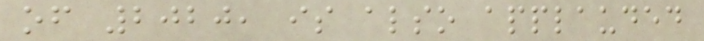of 2020, is also applauded
